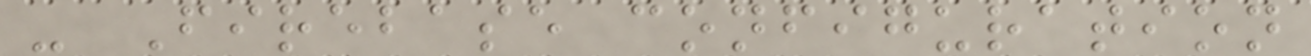- Firebase configuration
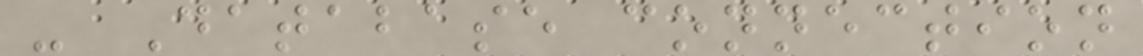- Database connection
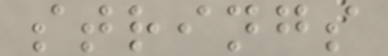strings
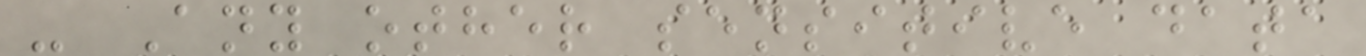- Any other sensitive data
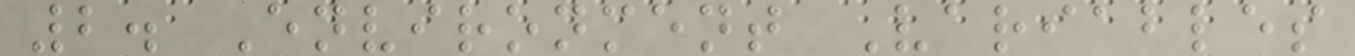2. Environment Variables
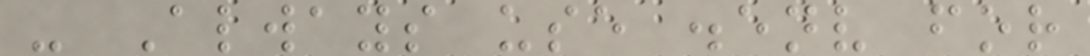- Always use .env for
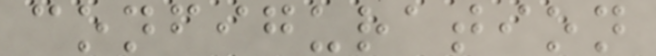configuration
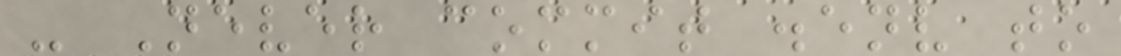- Never commit .env to
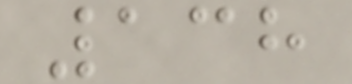138
